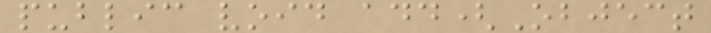public void add(Object
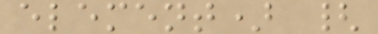element) {
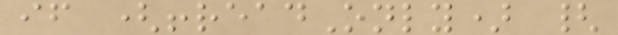if (!readOnly) {
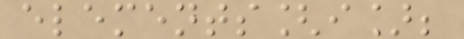elements[i];
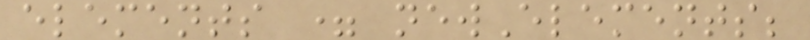elements = newElements;
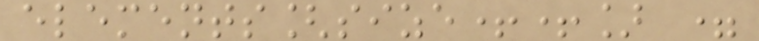elements[size++] =
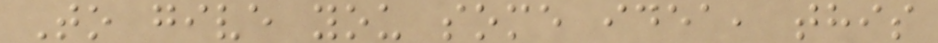To give you some idea, this
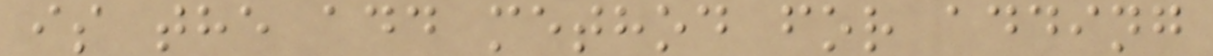is the add method for adding
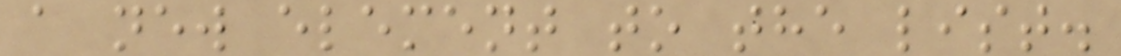a new element to the list.
